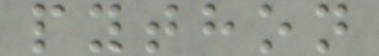python
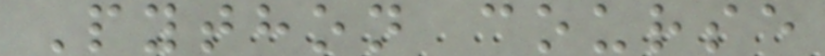Python course
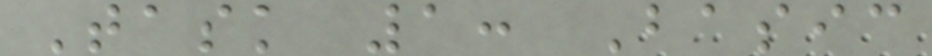Task 1: Basic
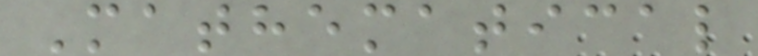Mathematical
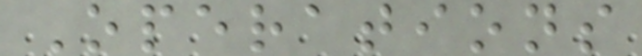Operations
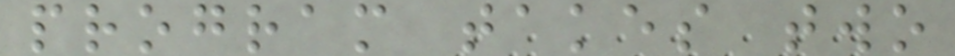program takes two
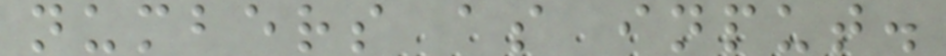numbers as input.
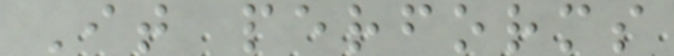It performs
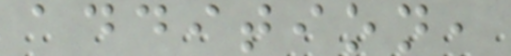addition,
